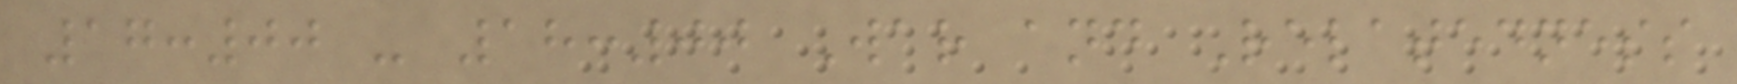17:00 - 18:00 War and Relatedness
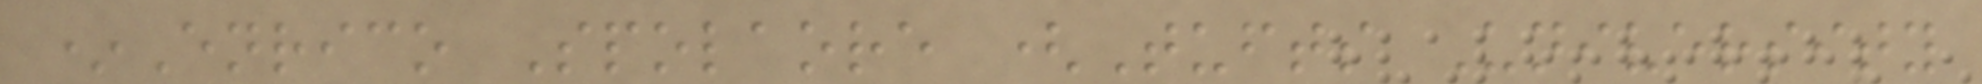*Enrico Spolaore (Tufts University
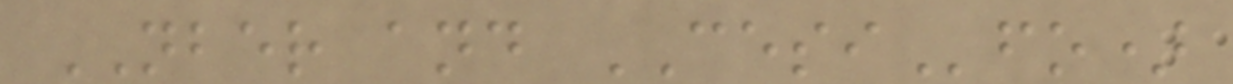NBER and CESIfo)
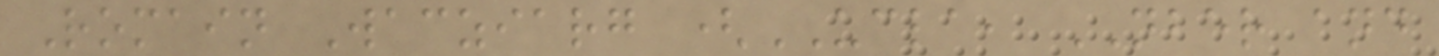Romain Wacziarg (UCLA, NBER and
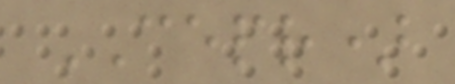CEPR)
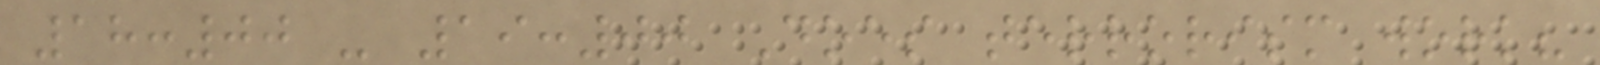18:00 - 19:00 Does terrorism work?
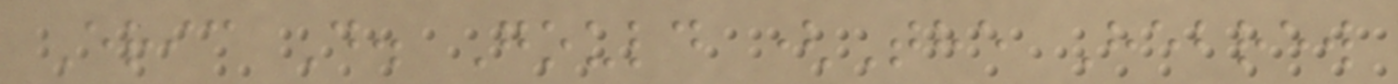Eric D. Gould (The Hebrew
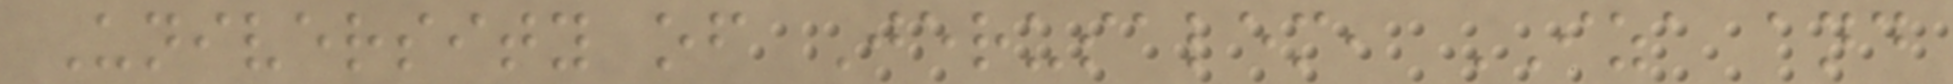University of Jerusalem, IZA and
